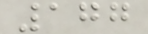177
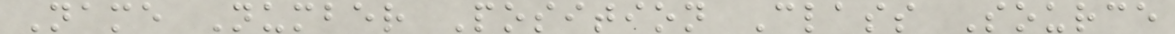Name Number Position Class Source
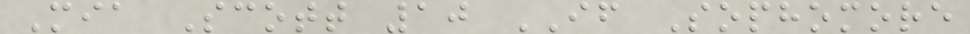Mia Scott 10 IF Sophomore
